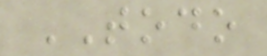TODO
